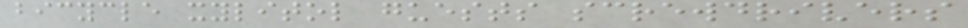bicycle xylitol guests screwdrivers
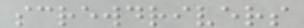screwdrivers
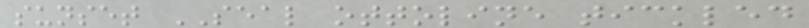sunset SEAL ottoline tickled
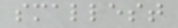smallest
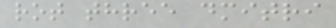rot three dmitri
